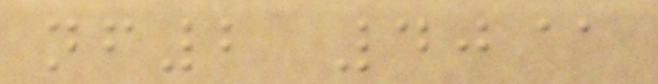nf2 40@
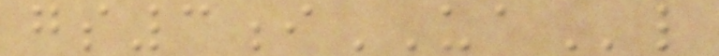gs3iUAl
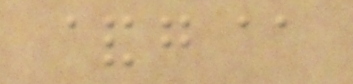&g@
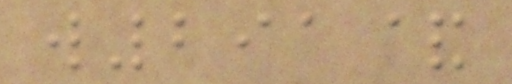w291&
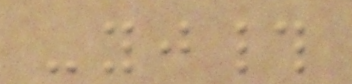-yj#
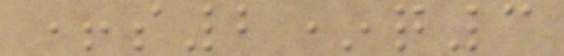+s2*q3
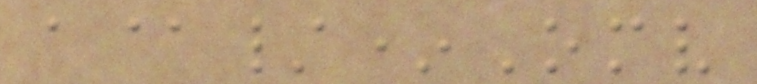a@/*Omv
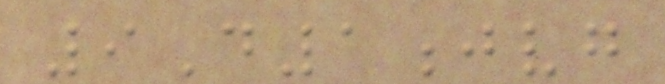9D1jvg
